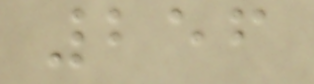256
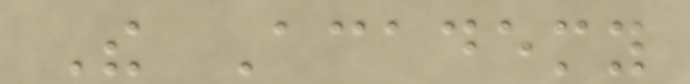The Academy
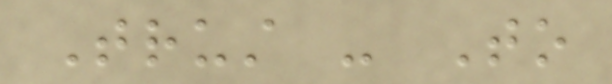Trust - To
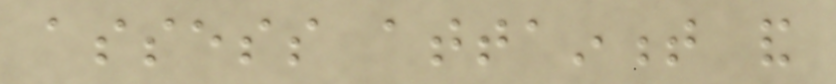assess attainment and
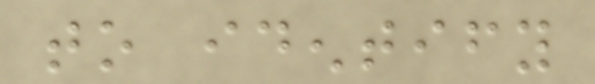to identify
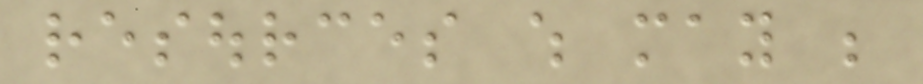resources which may be
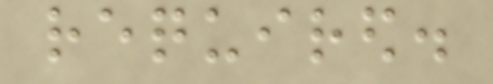required.
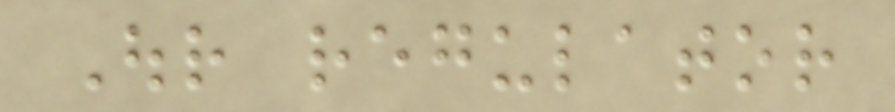Our regulator
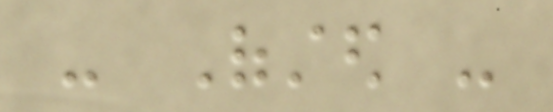- Ofsted -
